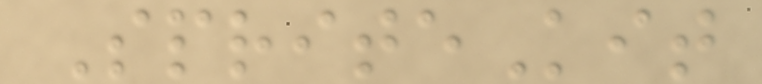SpriteKit
